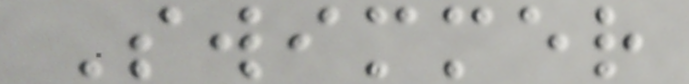Swimmer
